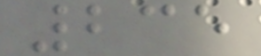235
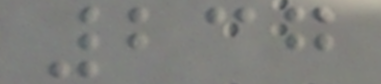237
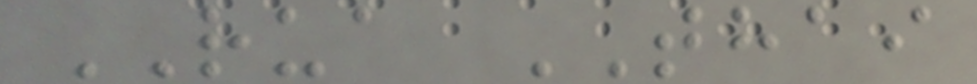RUA THAI
